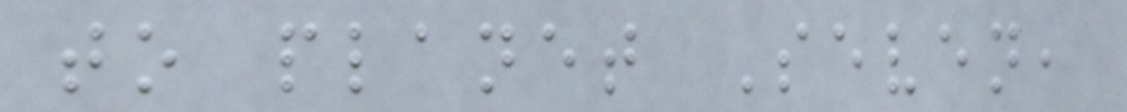to planet Seven,
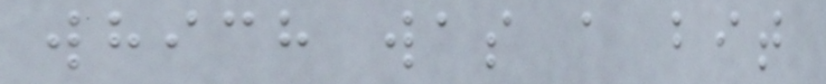which was a bit
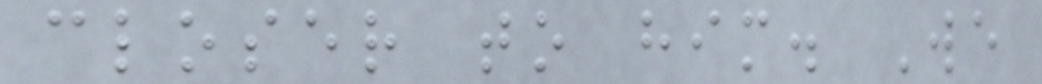closer to him. We
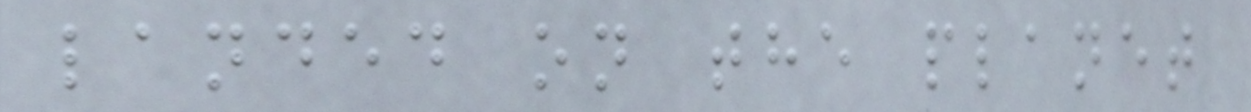landed on the planet
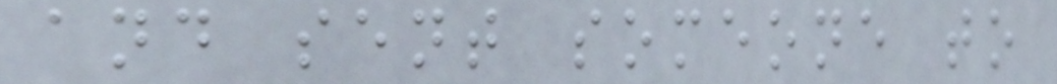and sent someone to
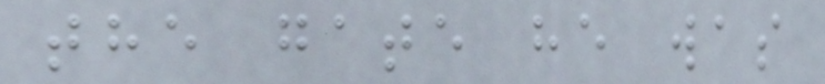the gate he was
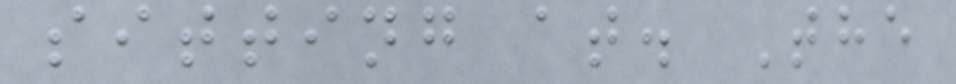sitting at. The
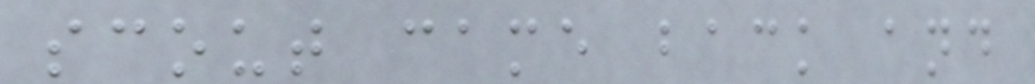scout came back and
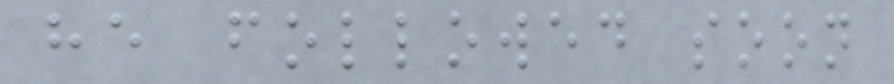he followed soon
